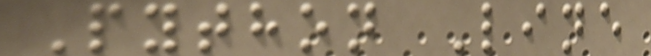Python Line
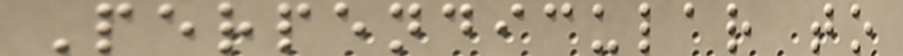Perpendicular to
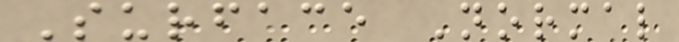Surface Normal
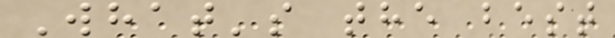What's the best
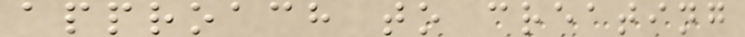approach to creating
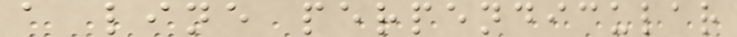a line perpendicular
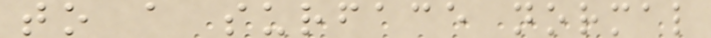to a surface normal
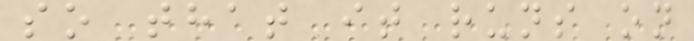so that it runs on
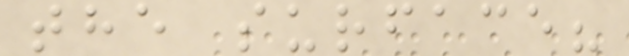the surface?
